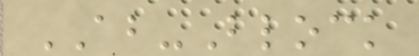AB-Block
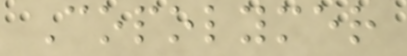Copolymer
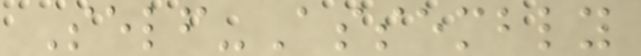Self-Assembly
